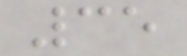35
